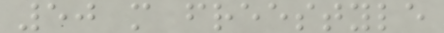50 m freestyle
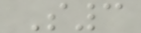S3
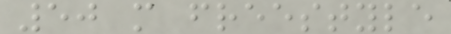50 m freestyle
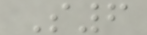S6
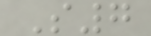S7
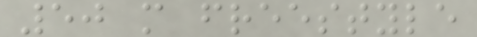50 m freestyle
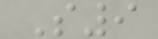S9
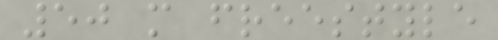50 m freestyle
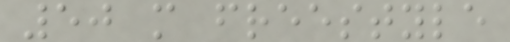50 m freestyle
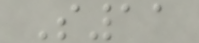S11
